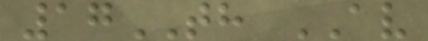17TH AV
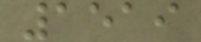1519
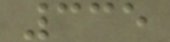335
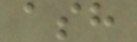ash
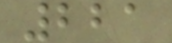221
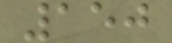150
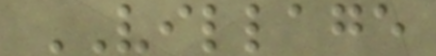VILLAGE
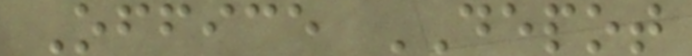Office DEPOT
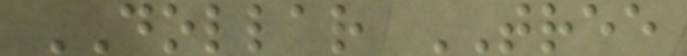DOLLAR TREE
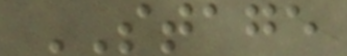STAGE
